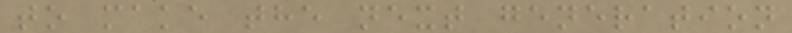to make the next generation
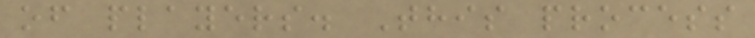of players. This process
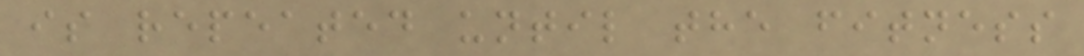is repeated until the fitness
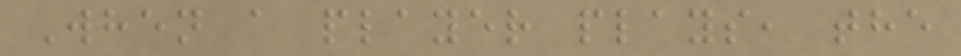When a player plays, the
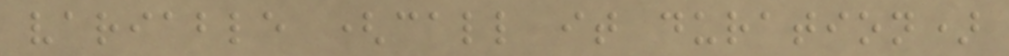variable (call it duration)
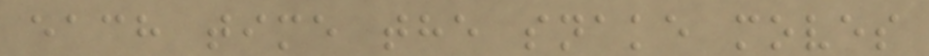each time the snake moves
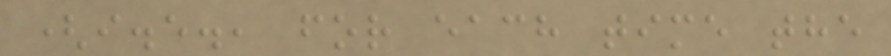(i.e., for each time the
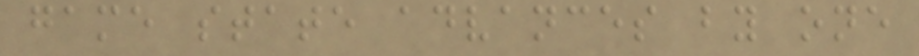game state advances by one
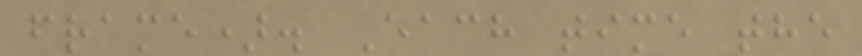frame). Each time the
